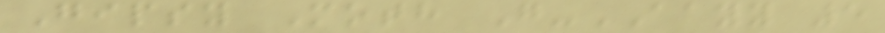Gipsy Moth G-AAYY 5
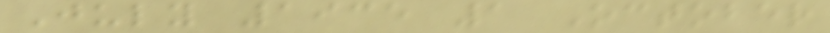July 1935 1 October
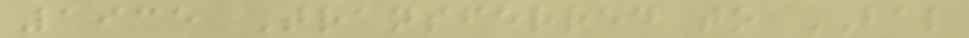1935 Transferred to BAL
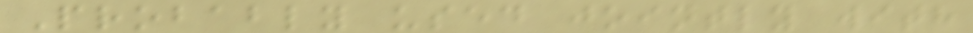Probably used jointly with
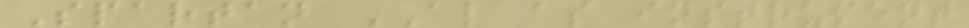Spartan AL as instrument
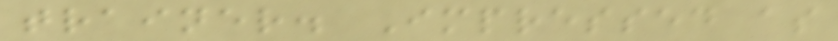trainer. Impressed as
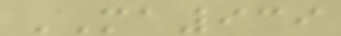MA939
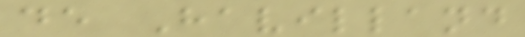de Havilland
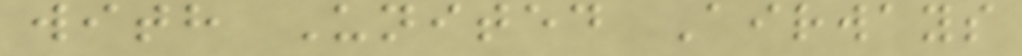with United Airways
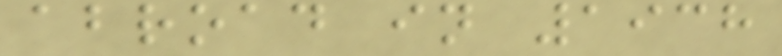abroad in 1938
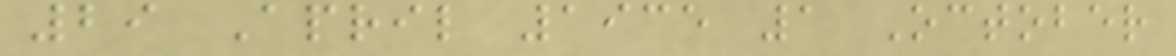29 April 1935 1 October
